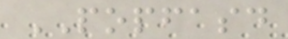POPFASD
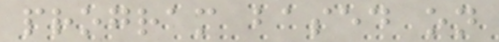program based on
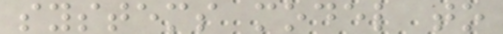systems model to
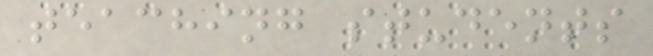teaching students
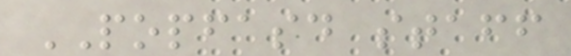POPFASD staff
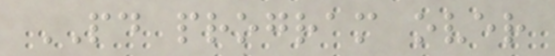PD program over
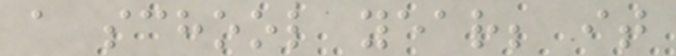a school year; it
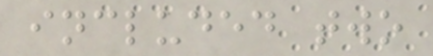included two
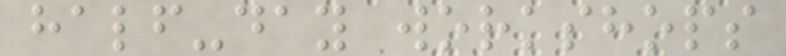half-day workshops
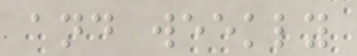and weekly
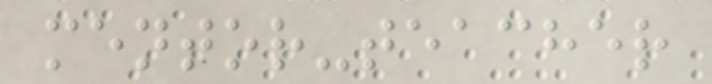mentor-teacher
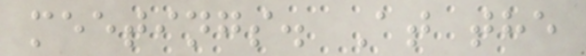meetings. At the
